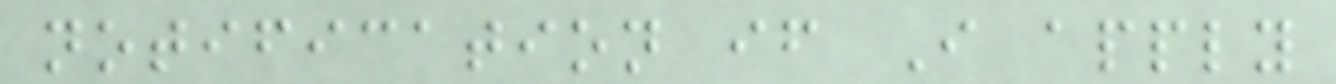notification if I apply
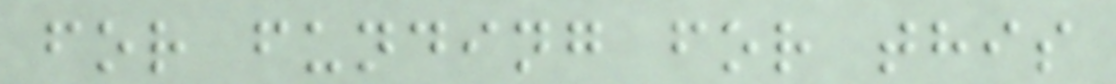for funding for this
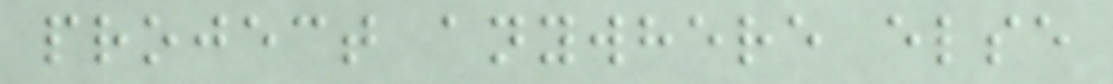project anywhere else
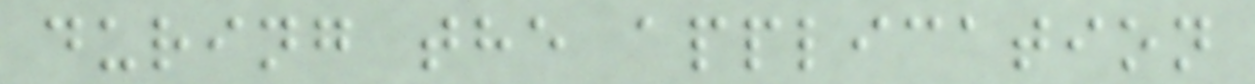during the application
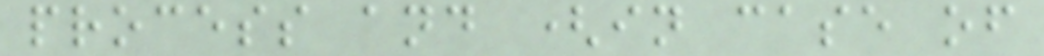process and (in case of
